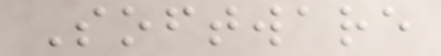Software
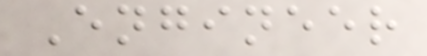Engineer
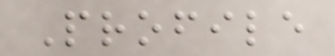Profile
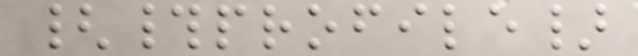{#profile}
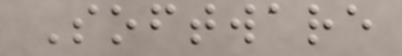Software
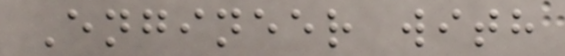Engineer with
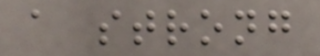a strong
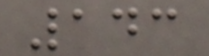143
